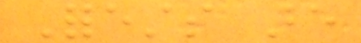Forests are
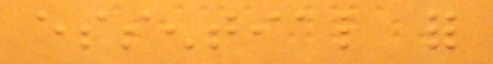essential for
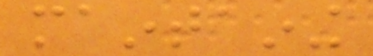maintaining
